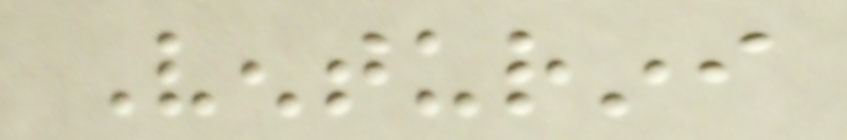Venturini
